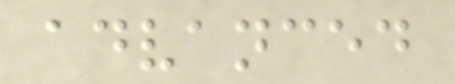advanced
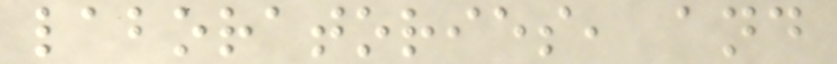laboratories, and
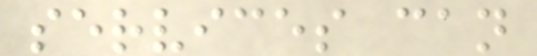services can
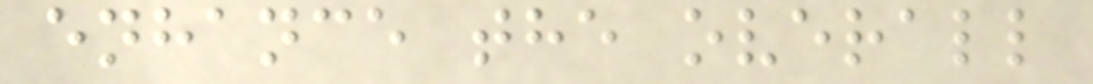enhance the overall
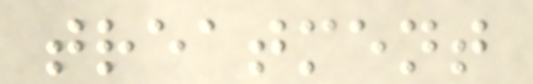treatment
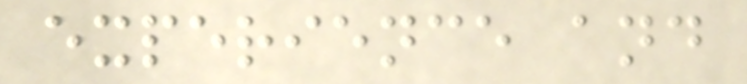experience and
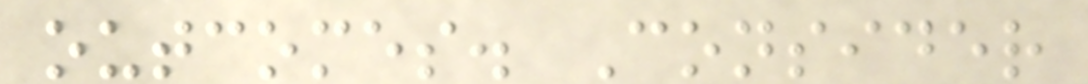outcomes. Consider
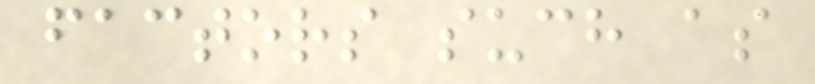factors such as
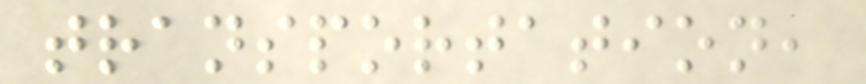transportation,
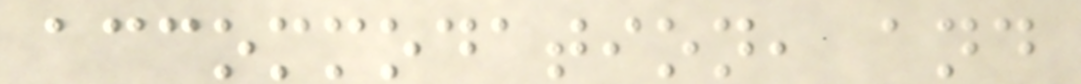accommodation, and
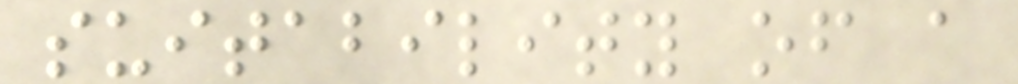suitability of a
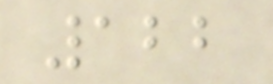122
